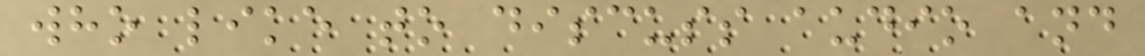who like to discuss audio and
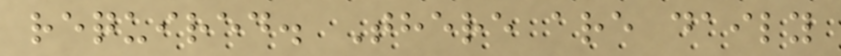required. There are daily
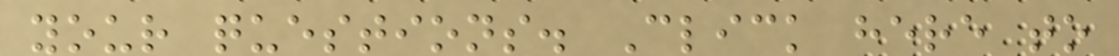your questions. Click here to
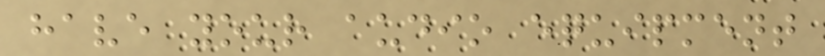have your audio equipment
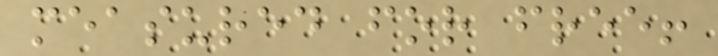measured for free!
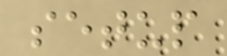setup
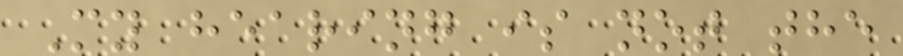My hearing is not the
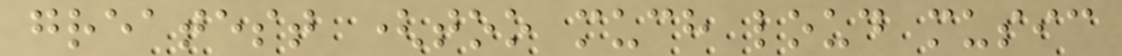greatest (too much loud music
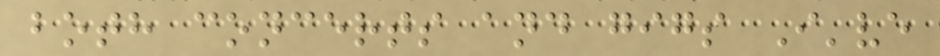both concerts and gigs I've
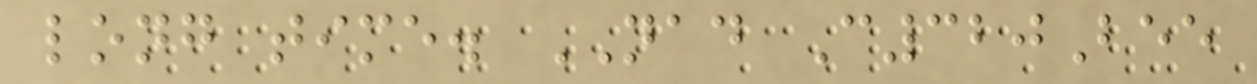long time. NAD C320Bee
